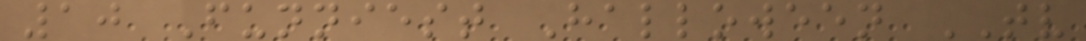10 Funniest Halloween TV
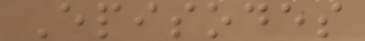Episodes
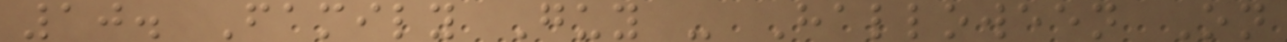10. Family Guy - Halloween On
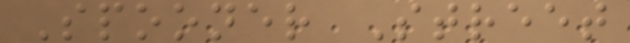Spooner Street
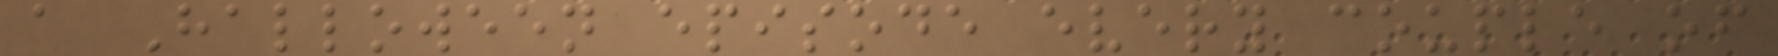a Halloween episode every couple of
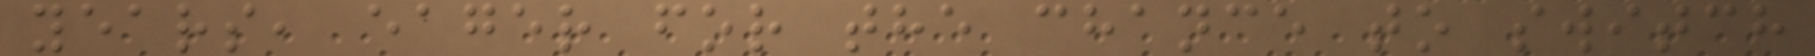years, eager for the chance to switch
